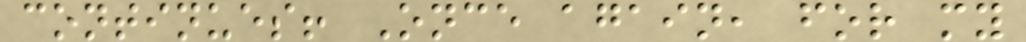continues! Once again, for my
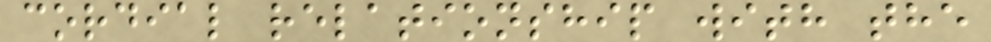cordial relationship with the
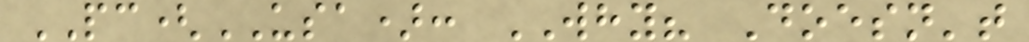PC(USA): WHY? Doesn't
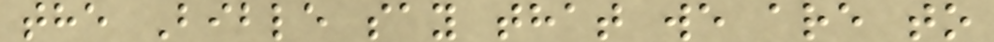the Bible say that we are to
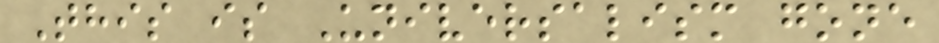This is Universalism gone
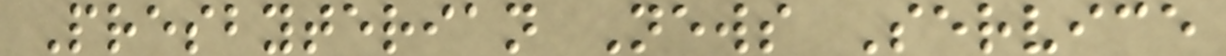Presbyterian News Service
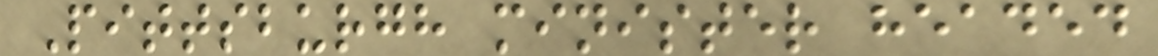Pittsburgh minister headed
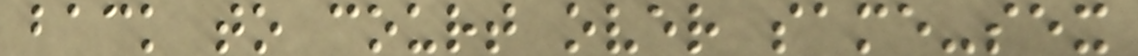back to court over same-sex
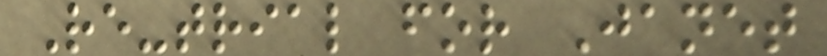Re-trial for Janet
